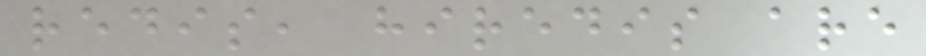redis, hiredis are
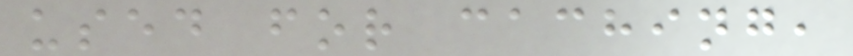used for caching,
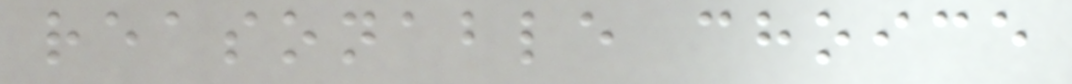reasonable choice
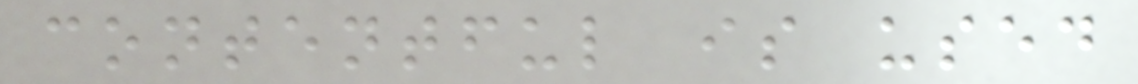contentful is used
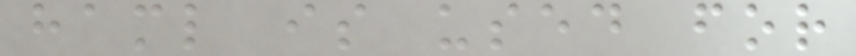haml is used for
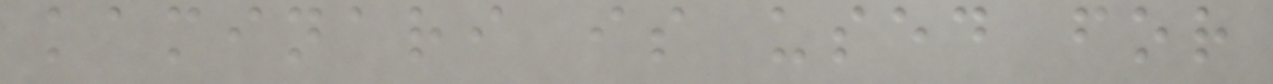kaminari is used for
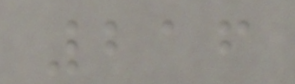216
